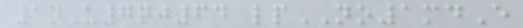1nU7qj64 lpNO1mdE
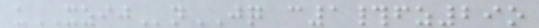uXZIJnJQ c1#fz29o
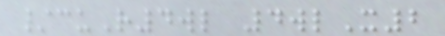/cuR4wl 4wlX2
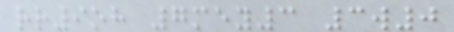rr9oh 7mey3 3w0
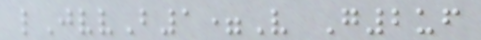lJvvB1=V G2uf
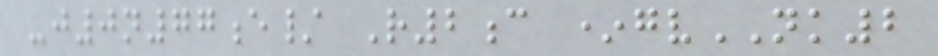-j0n77e/ R2c *gvNK2
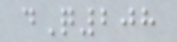dQ208
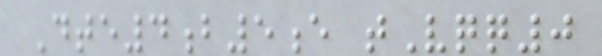Dte4b5e tVqq0
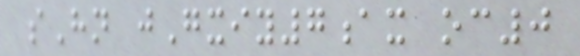sHn jGxiy7ax oc0
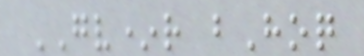GV*r bHoq
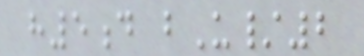h5d bU/2
